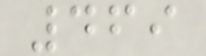469
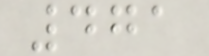471
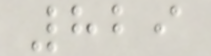829
